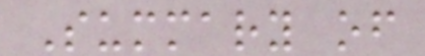Summary of
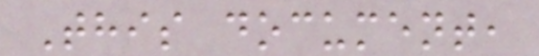This document,
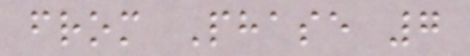from Phase 7
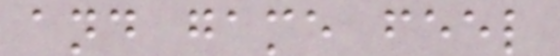and game feel
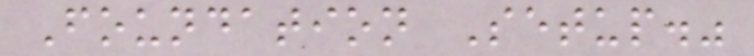Foundation Setup."
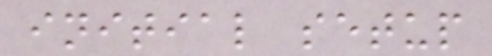initial setup
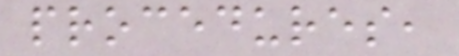procedures,
